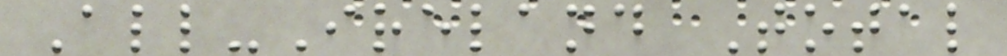All-Ireland Total
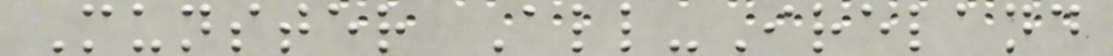Munster All-Ireland
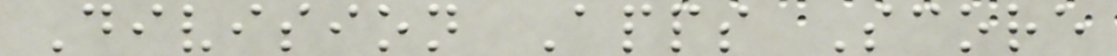Division Apps Score
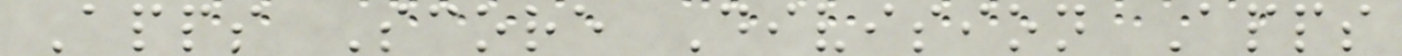Apps Score Division Apps
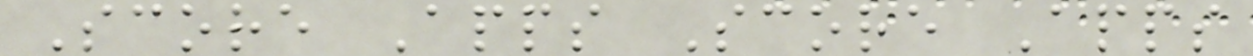Score Apps Score Apps
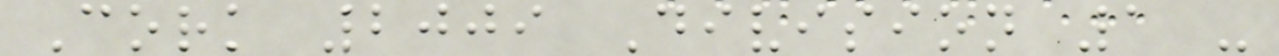Cork 2009 Division 1 -
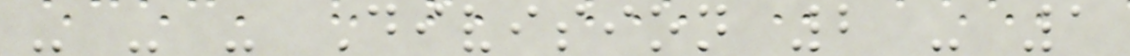- - - Division 2 - 1
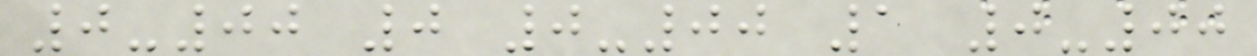0-00 0 0-00 1 0-00
